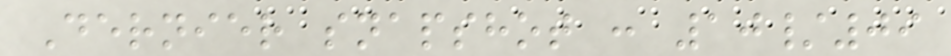Dernier snapshot : 10/09
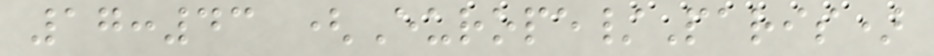17:43 (Europe/Paris)
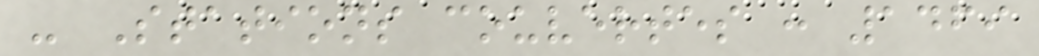- Stations couvertes : 1469
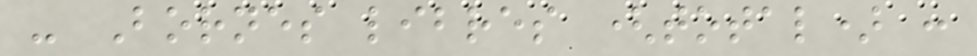- Bornes libres (total) :
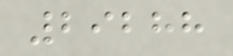29288
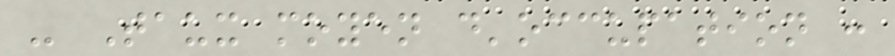- Taux moyen d'occupation :
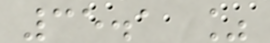35.1 %
